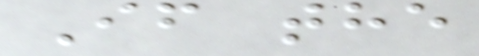If the
